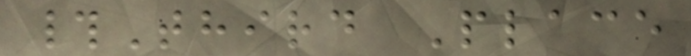#Third Place
